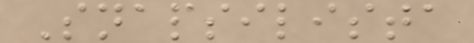Snapsilista
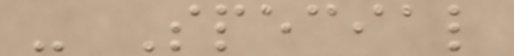- Special
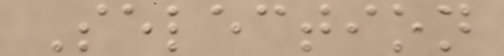Selection
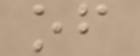of
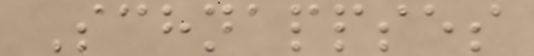Schnappses
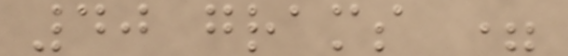40 grams =
